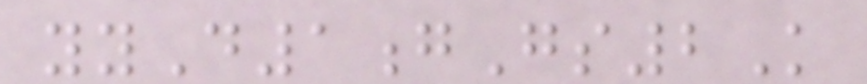yyD1gGs2K
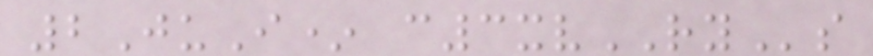2JuI* c3xvRYs
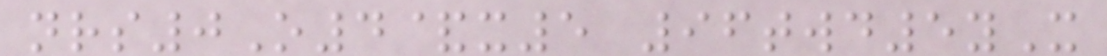nrs0O4&x5 96twd5yX
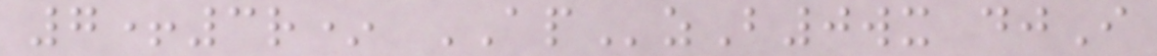7+3r* APzB0wx djI
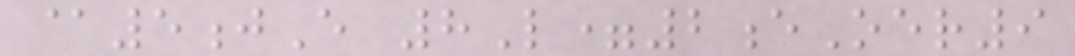@5jE 8L=2eOer9
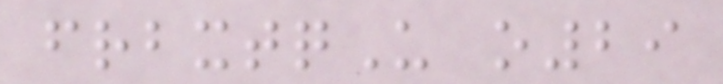frbxtqU o29
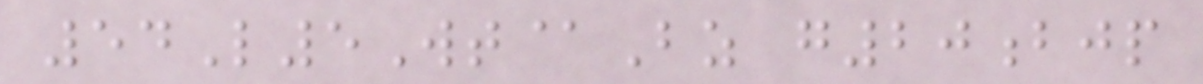54L5Wt@Bz g20bjp
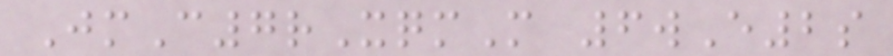JmC7rXqmM 6wE2s
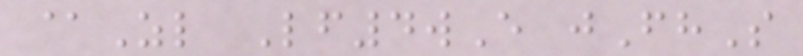@Zl Lf4wE jFhS
